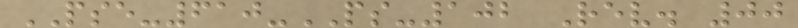PSE-610-PS-102 Rev. 00
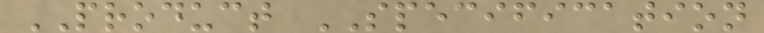PRODUCT SPECIFICATION
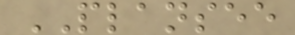PLANSEE
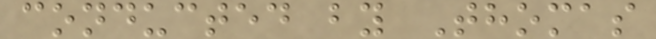conducted by Thomas
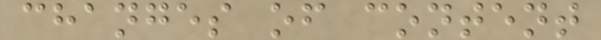changes of content
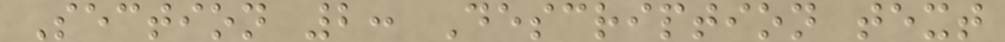Section 2: Description text
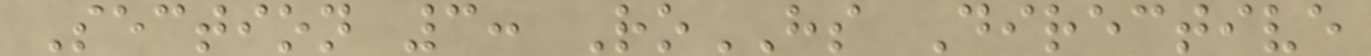Section 3: RoHS Directive
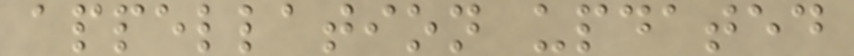appellation updated
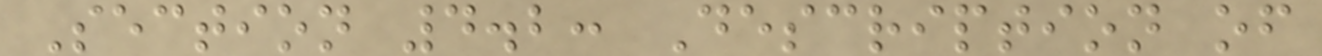Section 4.2: Description of
